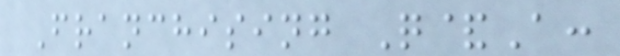Franchising Q&A:
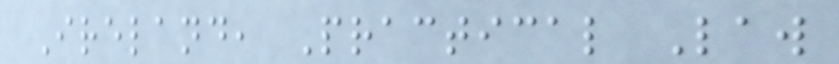Ireland, Practical Law
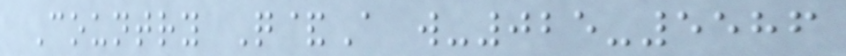Country Q&A w-025-5586
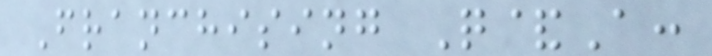Franchising Q&A:
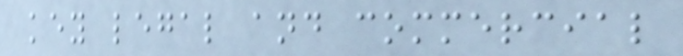key legal and commercial
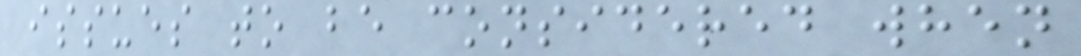issues to be considered when
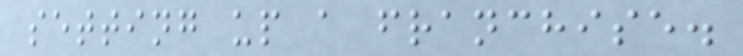setting up a franchise.
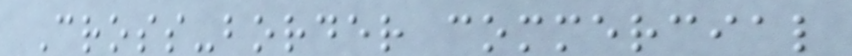Cross-border commercial
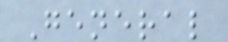General
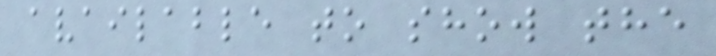available to show the
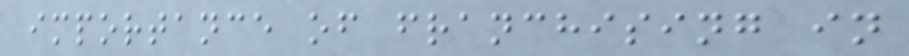importance of franchising in
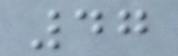47
